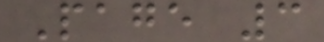Page 3
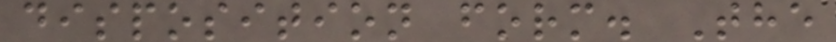disposition form. The
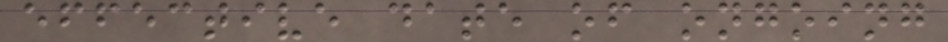effective date of ongoing
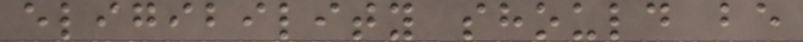eligibility should be
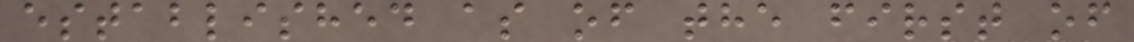established as of the first of
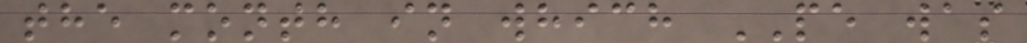the month in which PE was
